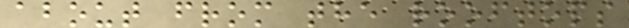about from the rooftops
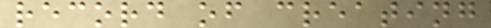record of creating
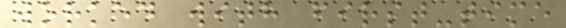worked with first-time
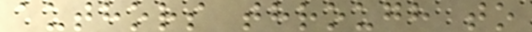authors through to
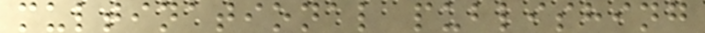multinational publishing
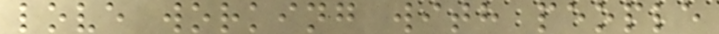love working with people
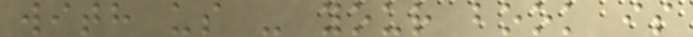with us - your book is
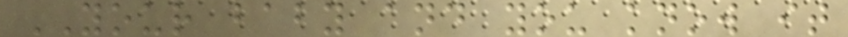YOUR baby and you know it
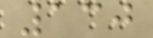130
